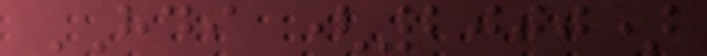HDI (2000)
